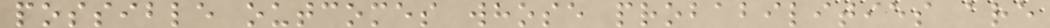possible outcomes whose probabilities are
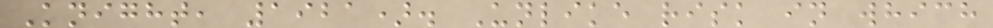Knight, 1921). Unlike risk in which
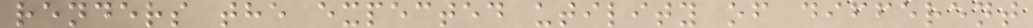renders the expected utility of different
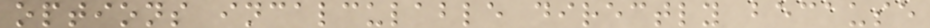options incalculable directly because
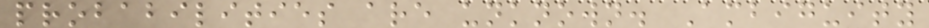probabilities are unknown. Ambiguity
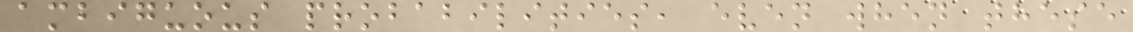ambiguous probabilities, even when these
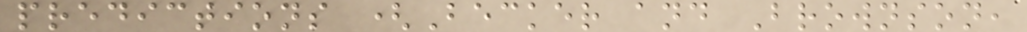predictions (Becker and Brownson,
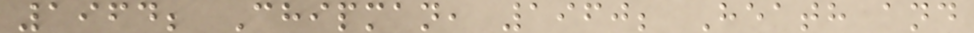1964; Chipman, 1960; Heath and
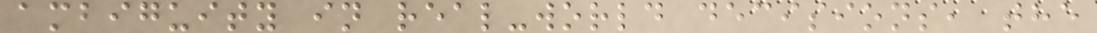ambiguity in real-world decisions, the
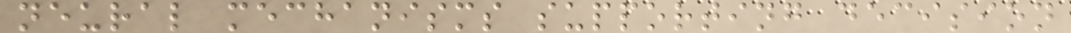neural mechanisms supporting decision
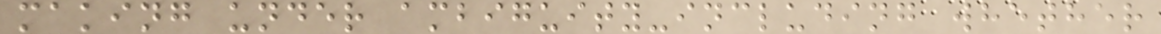making under ambiguity-including whether
